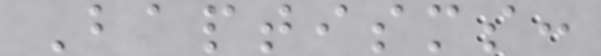Baptisms:
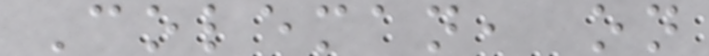Coleman, on
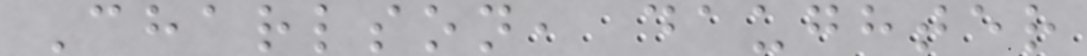Charlson, daughter
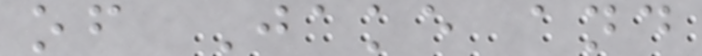of Jake and
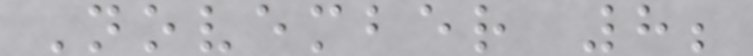November 8;
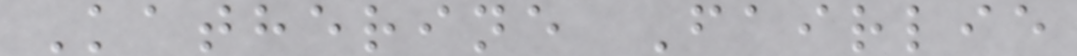Katherine Fairlie
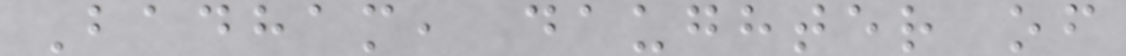Badham, daughter of
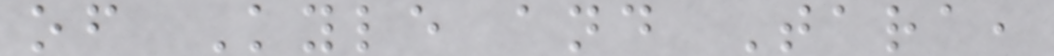of Kyle and Tara,
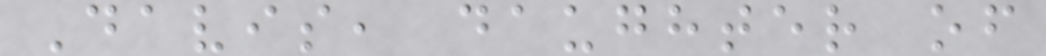Davis, daughter of
